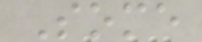Some
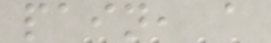pain, a
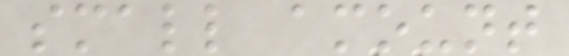small amount
